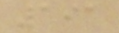191
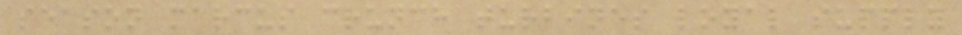season marcus crunch turbines loyal supply
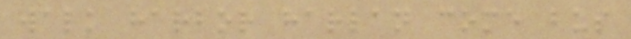walk harbor harlan come bus
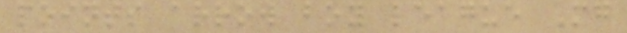points arrow boy league Mg
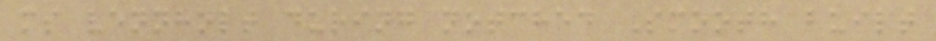ms vennholt during notched Smooth built
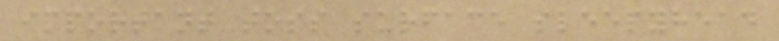important toss surface sleepyhead
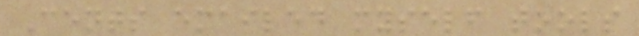Cents emailed myself tools
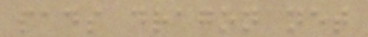pads dragon net
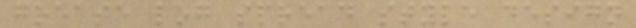grease log spread style design
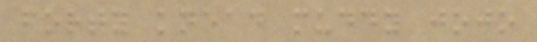forty knead muddy jojo
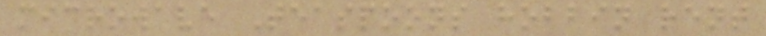microwave Teaspoons hobbin rent
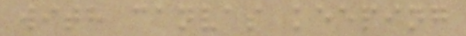with canvas keeping
